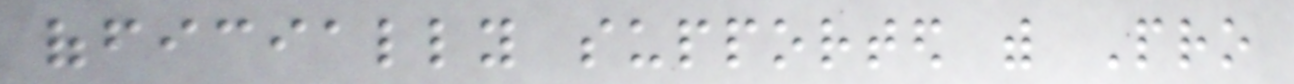officially supported with Pro
